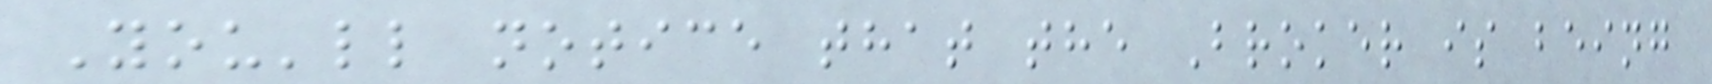You'll notice that the Broker is being
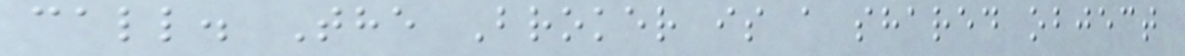call. The Broker is a shared object
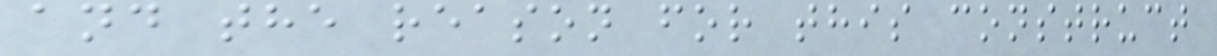and the reason for this construct
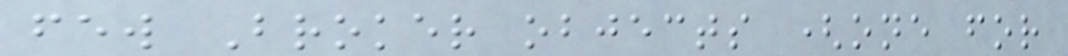few Broker objects (one for
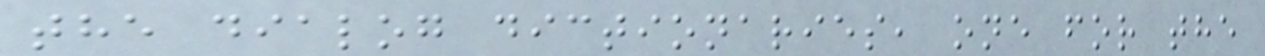the dialog dictionaries, one for the
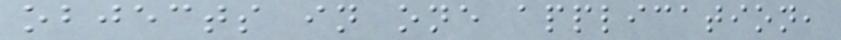objects in one application,
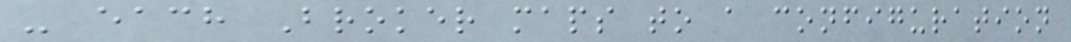- each Broker maps to a configuration
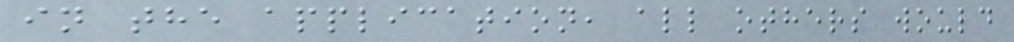in the application, all others would
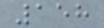158
